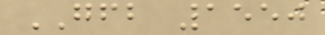GFB 1550
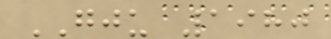GJU 1980
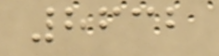8632
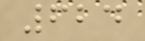624
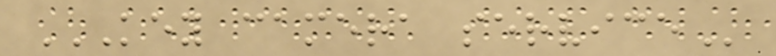KEY CAMERA SERVICE
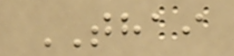THAI
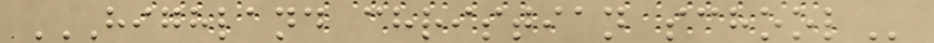HIGHLAND CHRISTIAN SCHOOL
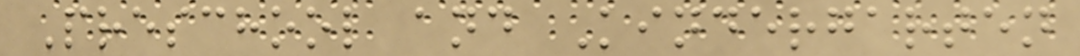Preschool and Kindergarten
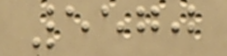5570
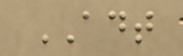ADT
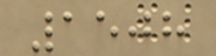1508
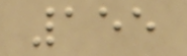155
